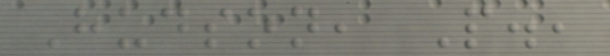Hudson, P.,
